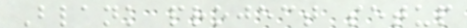Blank project setup
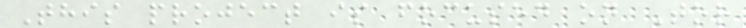This project is focused on Tor
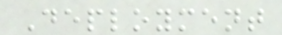Deployment
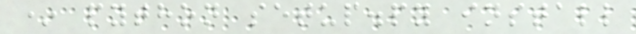* python setup.py install
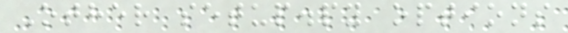Other setup.py options
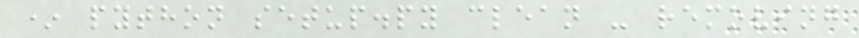* python setup.py clean - removing
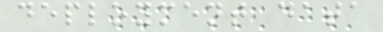deployment data
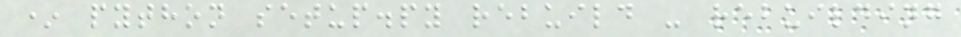* python setup.py rebuild - rebuilding
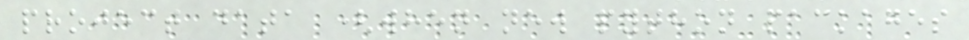project data (when new python packages
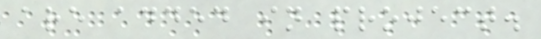are added in project.
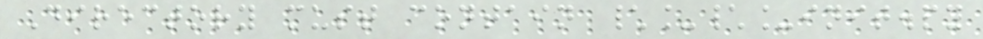Directory must contain \_\_init.py
